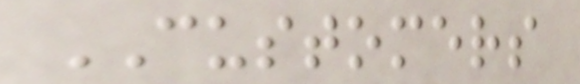CUSTOMERS
